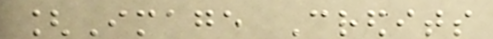[Image Credits
